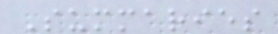Summaries
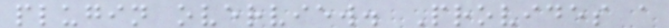plugin overview. Provides a
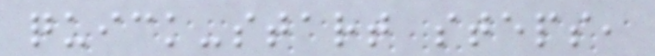quick-start steps,
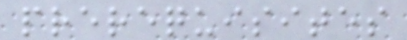prerequisites
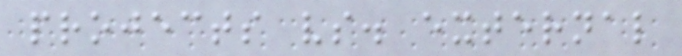projects vs. external
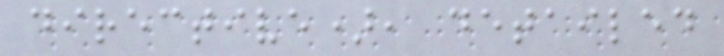directive), detailed
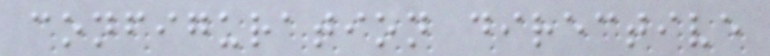configuration directive
